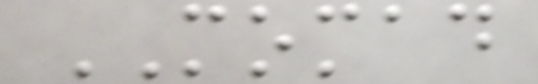MOMAD
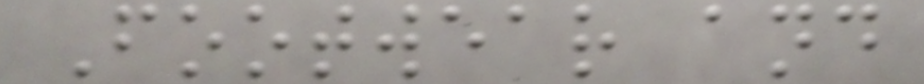Footwear and
